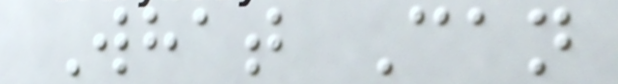What Can
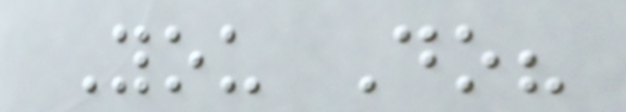You Do?
